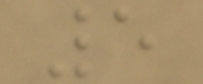5
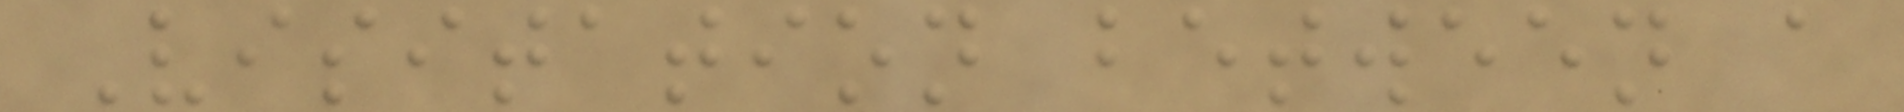Visitation between a
